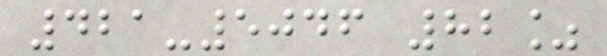421-5046 82%
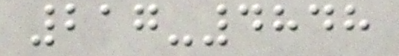217-4848
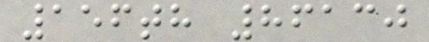156th 86130
